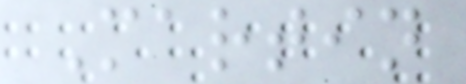Martin
